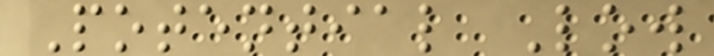Potential Low
